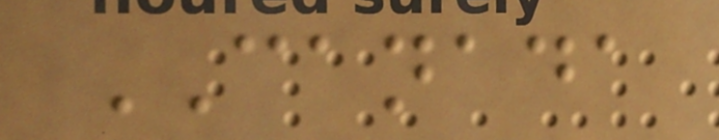CANADA
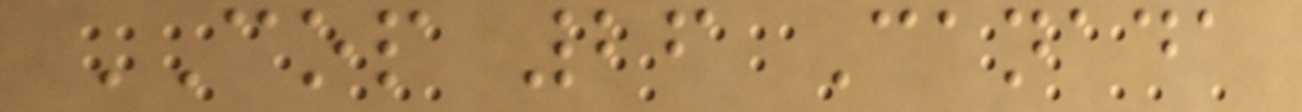COP 26 Canada
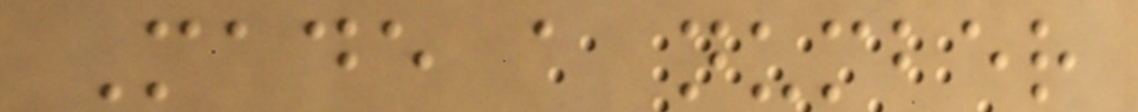Made a number
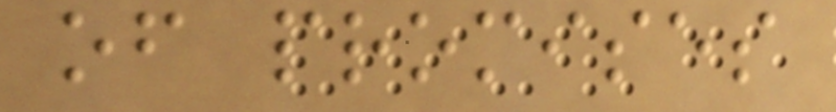of promises
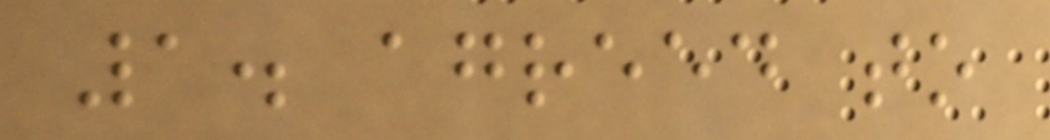1. agreed to
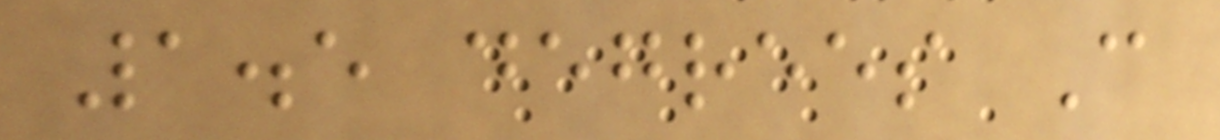1.5 degrees C
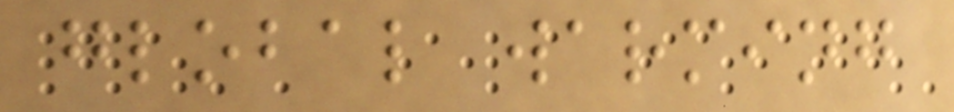global warming
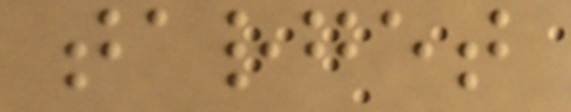target
